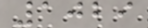1029
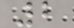2
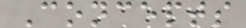Concepts
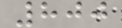800
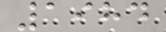1984
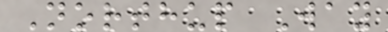Northup Way
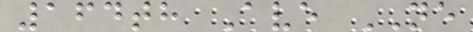164th Ave NE
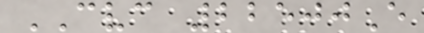CVC 22500E
